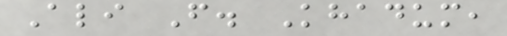Ali F. Khadum,
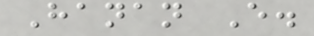Hanan E.
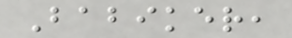Babiker,
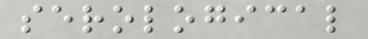serological
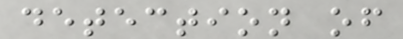detection of
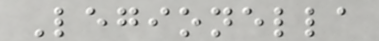Legionella
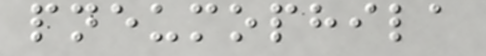pneumophila
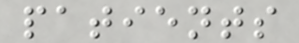patients
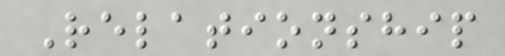Relationship
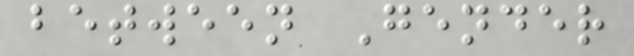between Gender
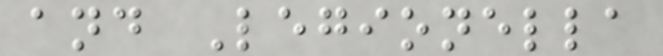and Legionella
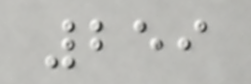259
